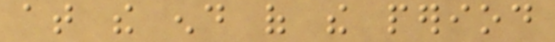at the end of the period
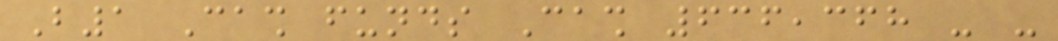B1 Cash funds Cash 636,368 - -
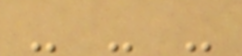- - -
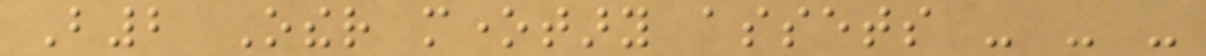B2 Other monetary assets - - -
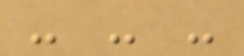- - -
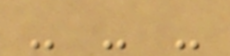- - -
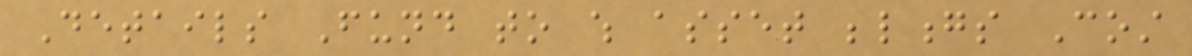Details Fund to which asset belongs Cost
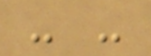- -
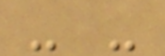- -
